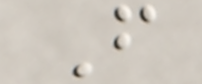F
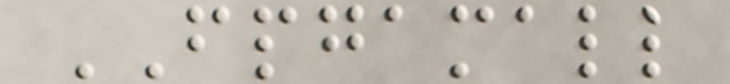FPGAMALL
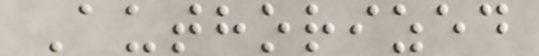Authorized
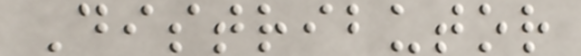Distributor
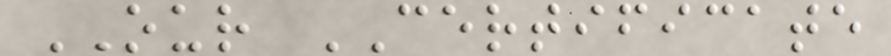OUR CERTIFICATE
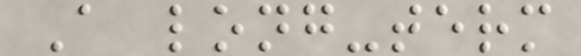A long-term
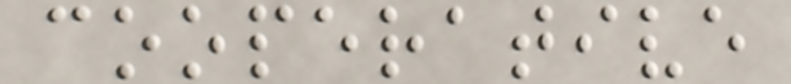cooperative
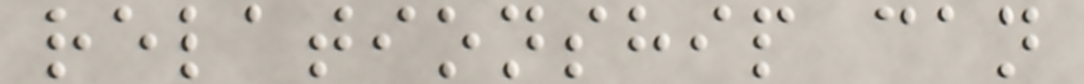relationship can
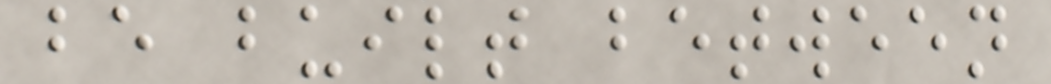be built between
